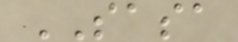SASA
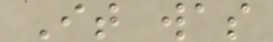It was
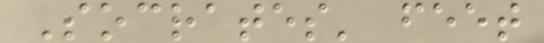Socrates' feet
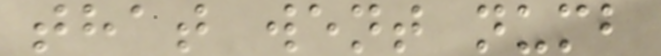that went numb
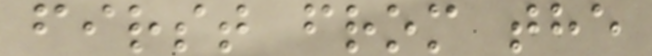first from the
